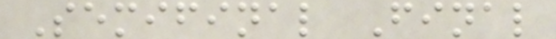Semifinal Final
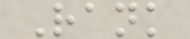Rank
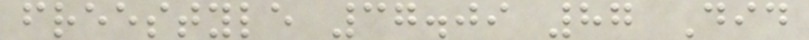freestyle 37.09 87 Did
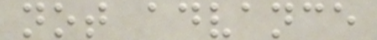not advance
